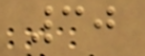30
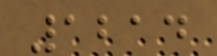1214
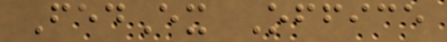FedEx Office
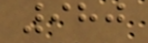980
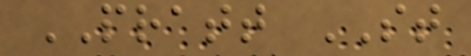PRATT ST
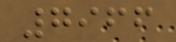7966
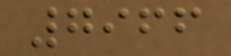7966
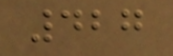427
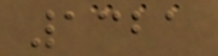1321
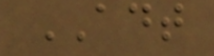ADT
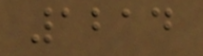1214
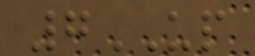7UP
